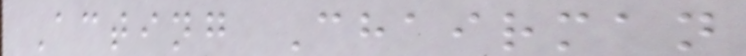Acting Chairman
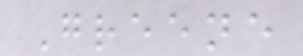Greene
